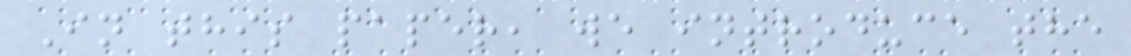In this paper, we introduce the
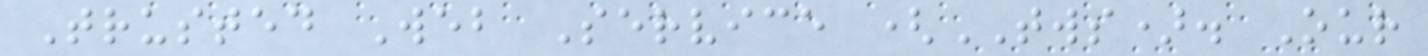Trusted Web Service (TWS). Our
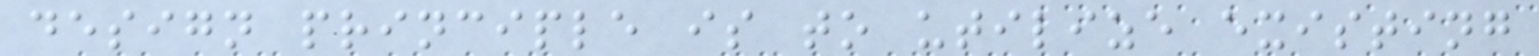design principle is to utilize existing
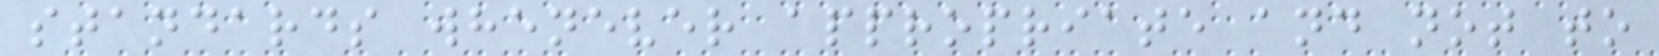standards whenever appropriate and not to
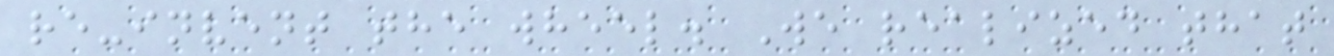re-invent the wheel. We realized that
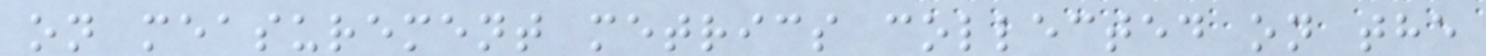on measurement metrics collected on the
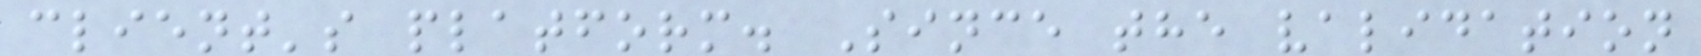client's platform. Since the validation
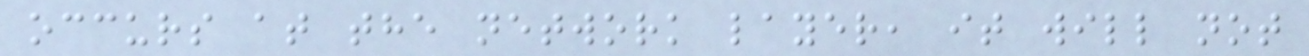occurs at the network layer, it will not
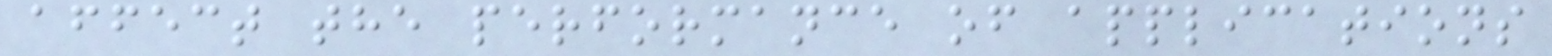affect the performance of applications
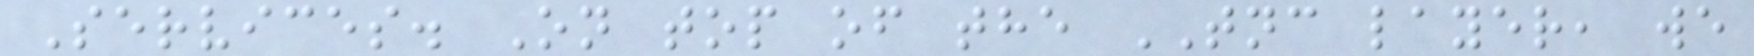Services. On top of the TNC layer, we
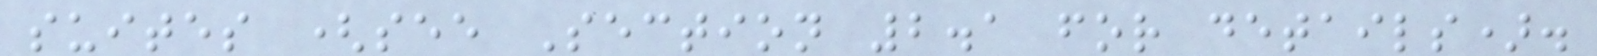suites (see Section 2.1 for details).
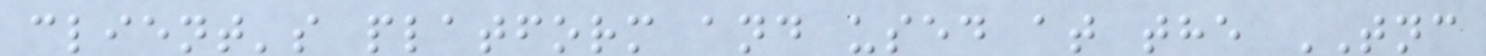client's platform and used at the TNC
